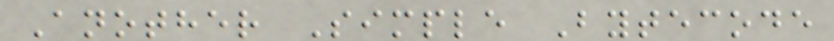Another Simple Bytecode
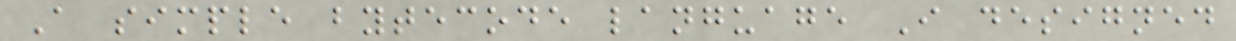A simple bytecode language I designed
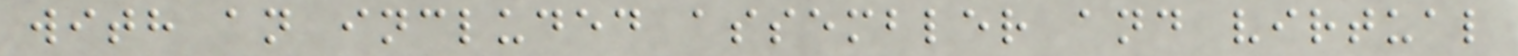with an included assembler and virtual
